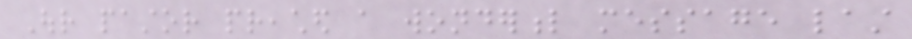Our pastor preached a wonderful message last
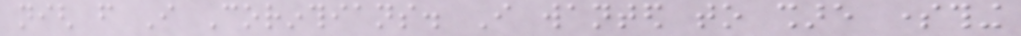nigh from I Corinthians. I wanted to share something
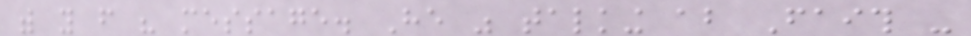with you from his message. He was talking about Faith -
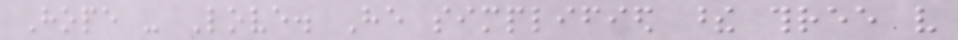Hope - Love. He simplified these three very
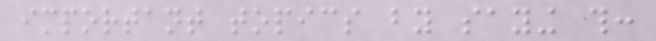important topics by saying this:
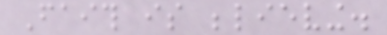Faith is believing.
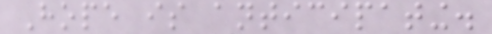Hope is anticipating.
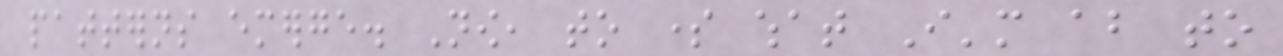patterns emerge. Now, to some what I'm about to
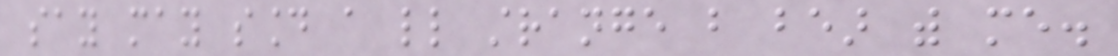say may sound a little strange but bear with me.
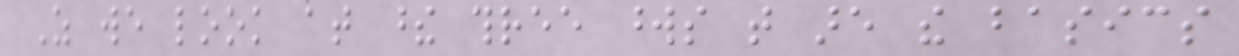As we look at these three words that are the basics
